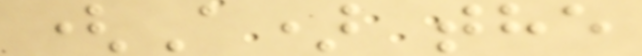(A) the
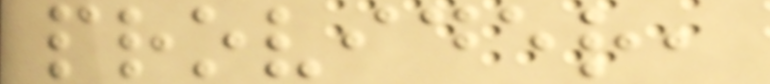provider,
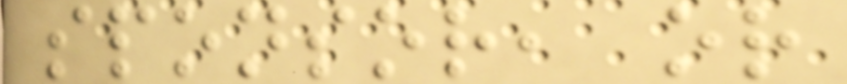sponsor, or
